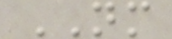NM
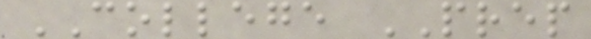COLLEGE PREP
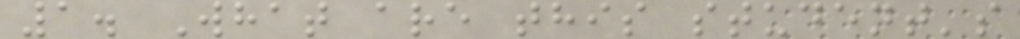1. What are this student's
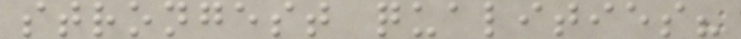strongest qualities?
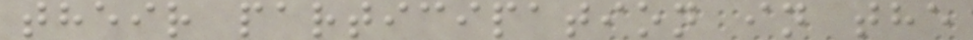their participation in the
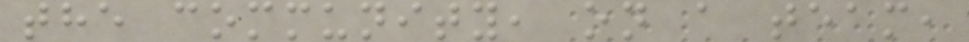the community, on a team,
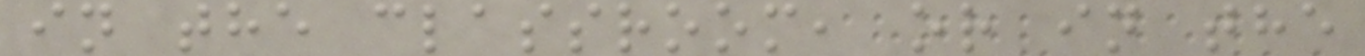in the classroom, or in the
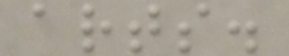arts.
